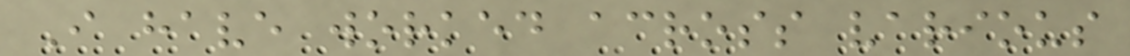I have worked across various
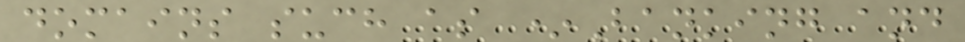domains such as *Banking and
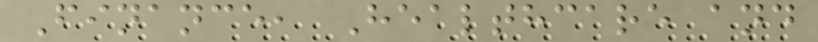Finance, Healthcare and
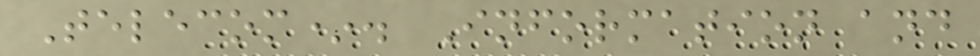Telecom*. Information and
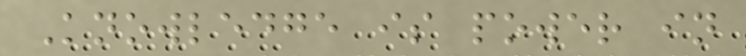Knowledge is power in
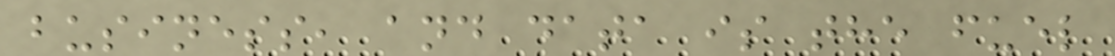business, and data is the fuel
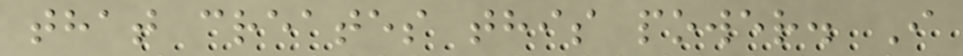that creates this power. I
